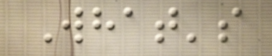What's
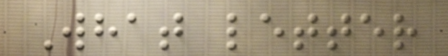What letter
